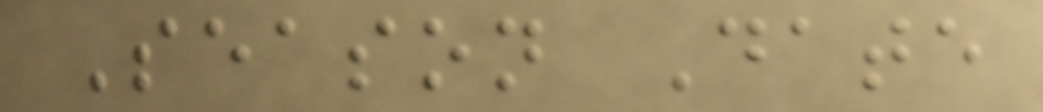Season Date
